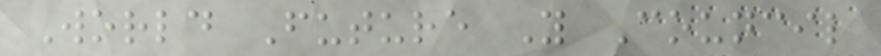World Future Y Council
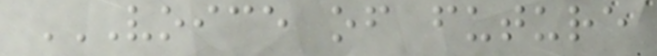VOICE OF FUTURE
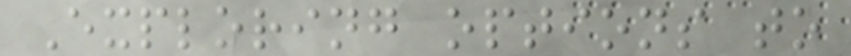Exploring options to
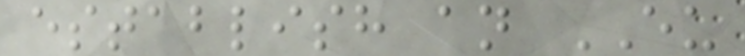establish an EU
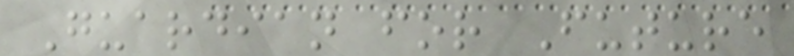Guardian for Future
